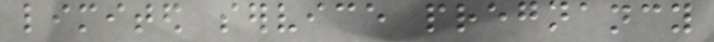limited service pregnancy
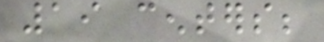19 centers;
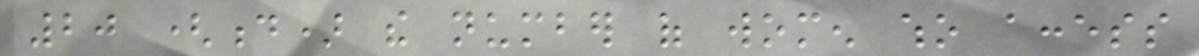20 (d) the number of women who access
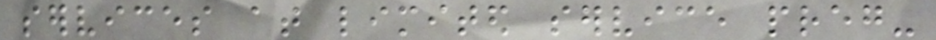services at limited service preg-
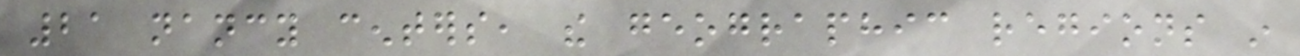21 nancy centers, the geographic regions in
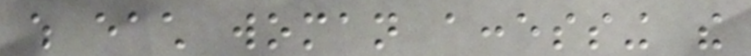which each woman accessing the
